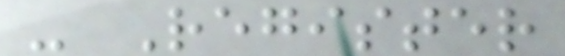- Register
